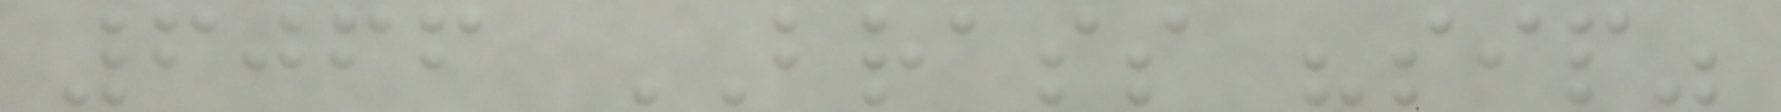6066 BRASS "sip"
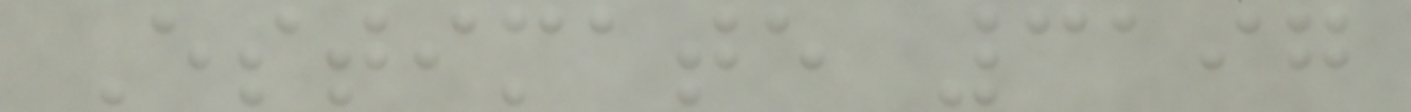Estimate 3197
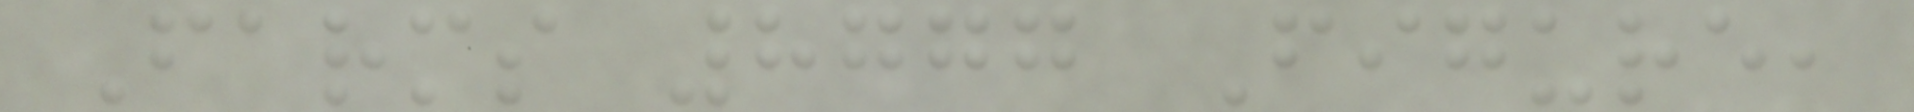Farms 8777 Figure,
